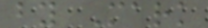by Mark
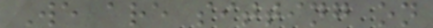We are sitting on
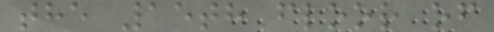the 15th floor of
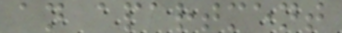an apartment
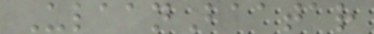UlaanBaatar
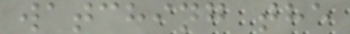watching the
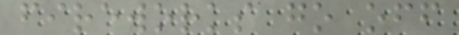fireworks go off
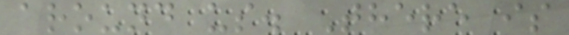around us. There is
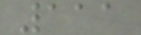111
